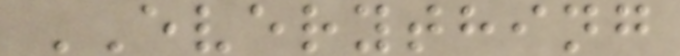EVERYTHING
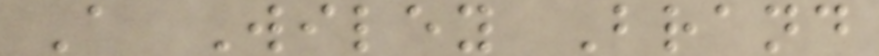A Wiley Brand
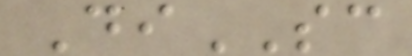DiSC
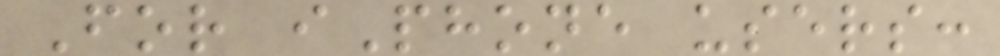For iPhone users:
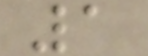1
